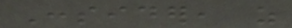Consider, as
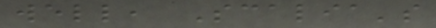well, Scalia's
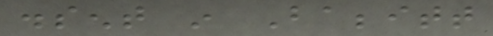dissent in Babbitt
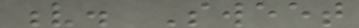v. Sweet
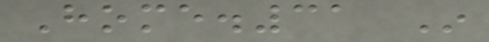Home.31 In
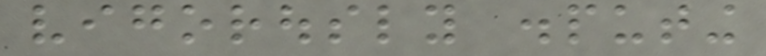vigorously disputing
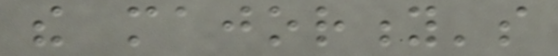the majority's
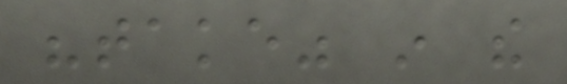"take" in the
